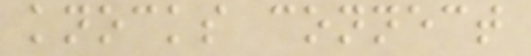knocks connect
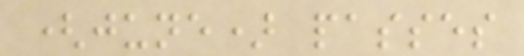(june) passes
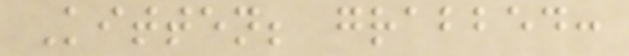Kitten; grabbed:
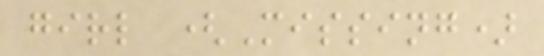girl (Missing)
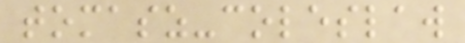tomasz-coleslaw
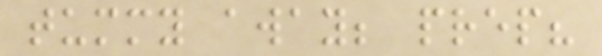tummy away; prep?
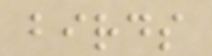birds
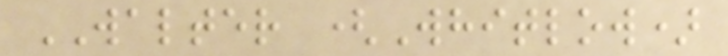WALTER (Whitlow)
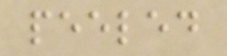peeled
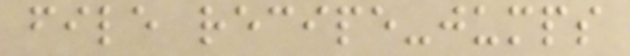file recipe-jumps
